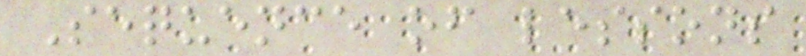Sequence of lessons
